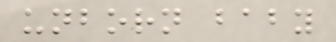unborn baby
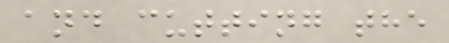and cutting the
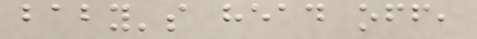baby's head off,
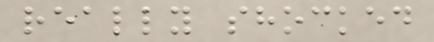really shocked
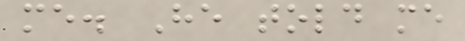me. He told me
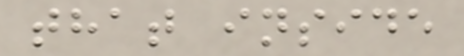that inside
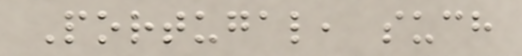Portugal, such
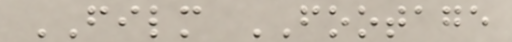FILM FOOTAGE
